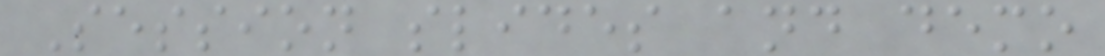Session slides and demo
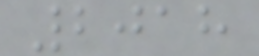2018
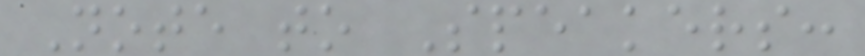Note to Speakers:
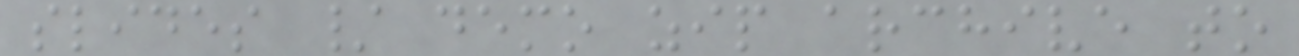slides / demo zip archive to
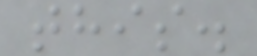this.
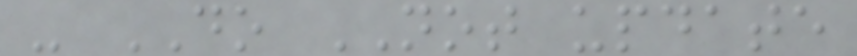- DO NOT update
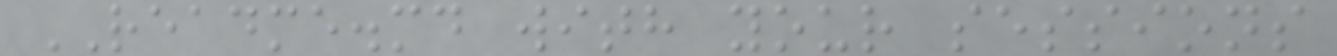README.md with your sessions
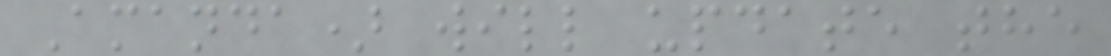Amanda) will update the
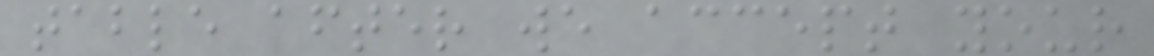table after we accept your
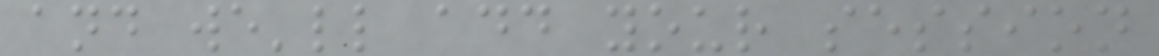and we'll add your session
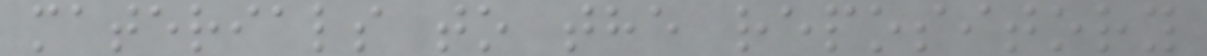materials to the repository
